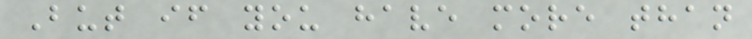But if you have more than
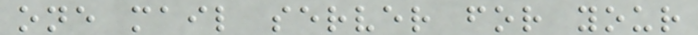one mail server for your
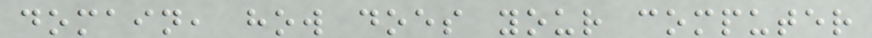domain, how does your computer
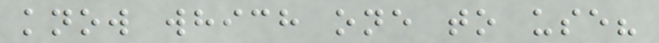know which one to use?
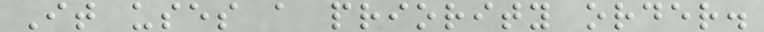It uses a priority order.
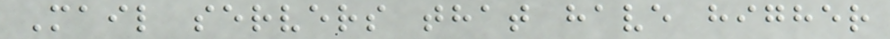Mail servers that have higher
